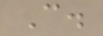C.
